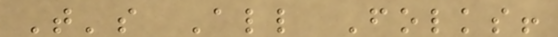That's All Folks!
